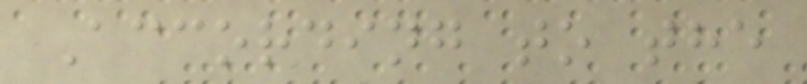According to the
